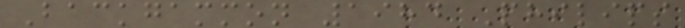Backgammon 1984 Philips
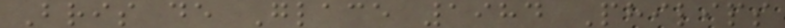Bris de Glace 1984 Philips
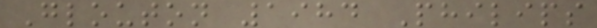Glouton 1984 Philips
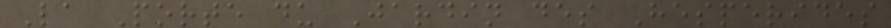La Porte du Jardin des Hesperides
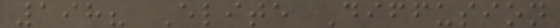198? Elite Diffusion
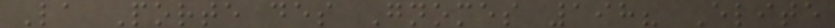La Porte des Gnomes 198? Elite
